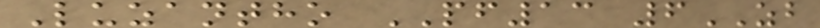Luzantho PF13 6ZB
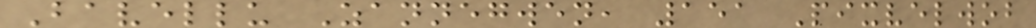Bavellu Zannegwen, 151 Pixvelwob
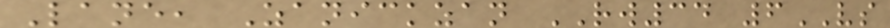Lane, Zanickzan RW34 6VS
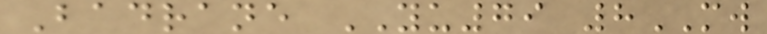Badrane YU79 8MW
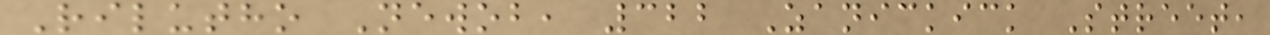Rilutho Newob, 322 Zanickick Street,
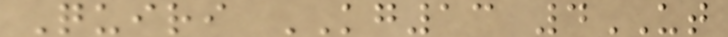Quiri KG13 4UT
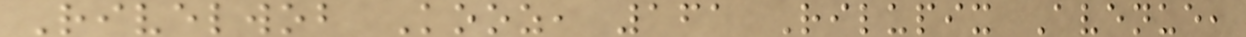Rivelwob Kooz, 161 Rilupix Avenue,
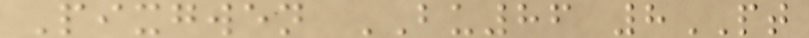Pixgwen BU86 8PT
